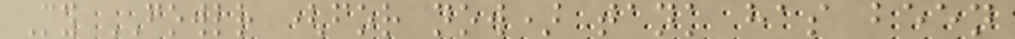My FOWLR (for now) tank has been
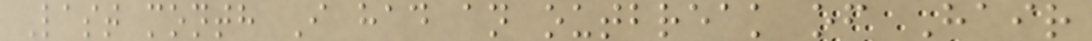Last month I had an outbreak of Hair
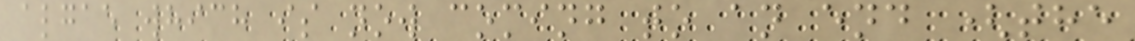algae which is now coming to an end (the
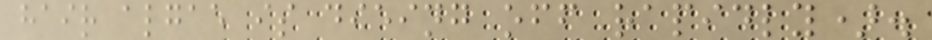hair algae is dieing off rapidly).
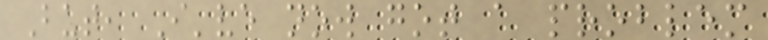But, I've now got a problem
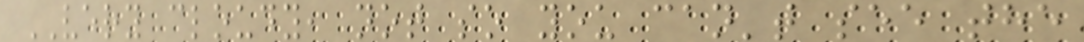VERY cloudy, not so you can't see the
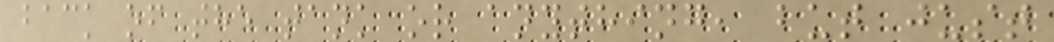back of the tank or anything, but just
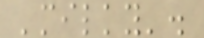'milky'.
